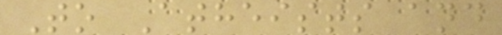To Atheists and
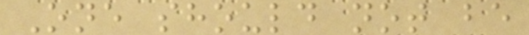One should not be
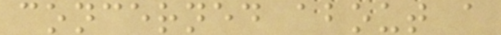concerned about a
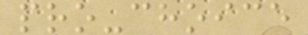pro-choice
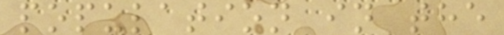population in the
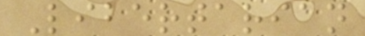Libertarian
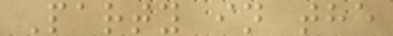Party in the
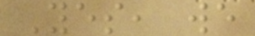Yes, we
